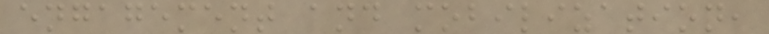engagement and mobilization,
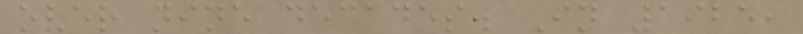over nine decades. In 1925,
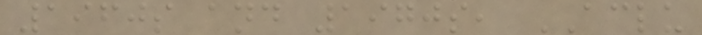1960s and 1970s, ACLU
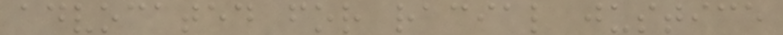advocated for racial justice
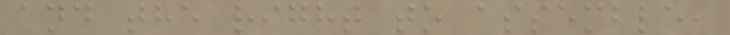and the right to assemble,
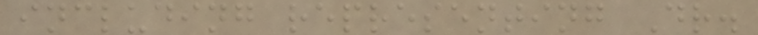including representing Dr.
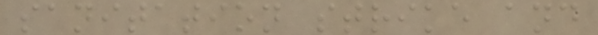sanitation strike and
